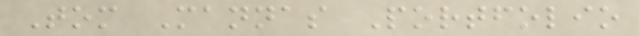Tom Mannas Portfolio
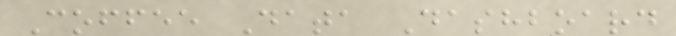Coffee Data Dashboard
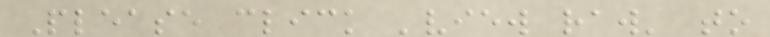Please click 'view raw' to
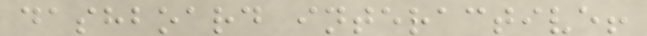dashboard interactive!
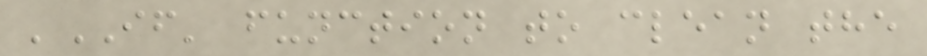'IF' function to clean the
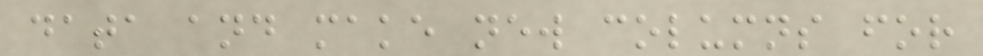data and make new columns for
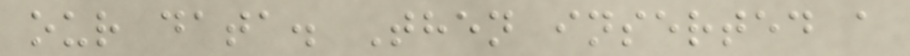our data. Then inserted a
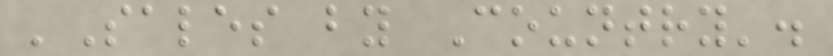'Sales by Country'.
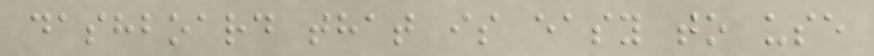dashboard that is easy to use
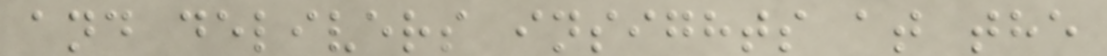and delivers insights at the
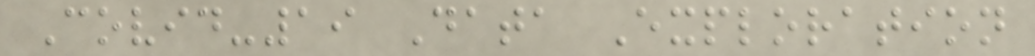Covid-19 Data Exploration
